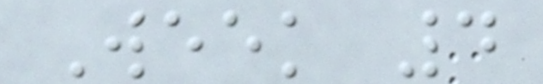Week 4
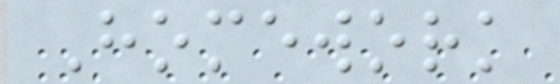Homework
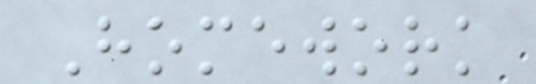Homework
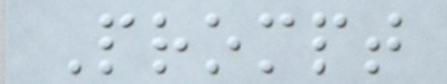Prompt
